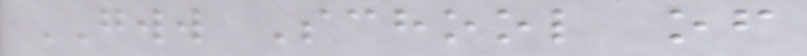GWW School of
